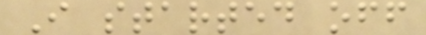I started off
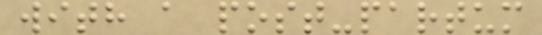with a post-partum
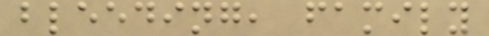bleeding, family
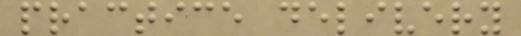practice delivery
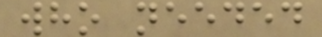who needed
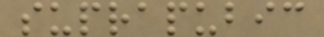suprapubic
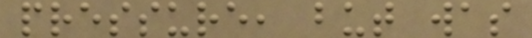pressure, but was
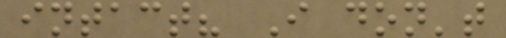intact? I don't
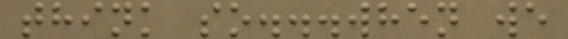think so...when we
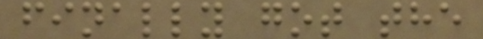finally got the
